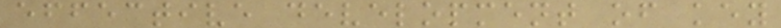effective development of key
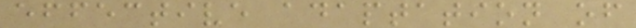effective adaptation of
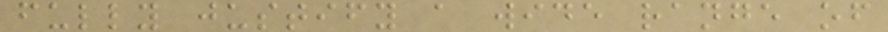fully justify a wide range of
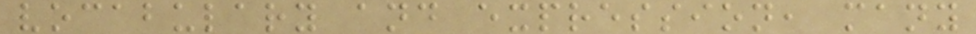vocabulary and expression, many
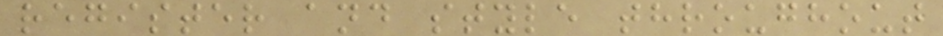register and style throughout
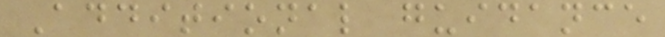Additional guidance
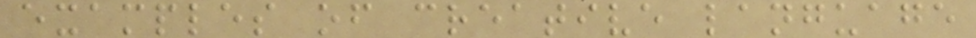examples of creative language
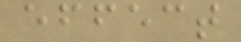effect
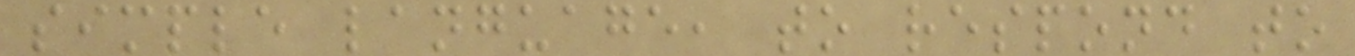simple language, to respond to
